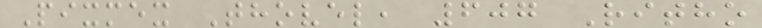Pixmex Thovel, 607 Ritho
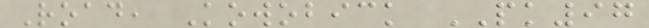Road, Kowobick PK97
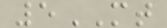5MT
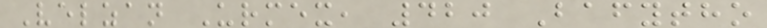Velzan Urmex, 420 Bafytho
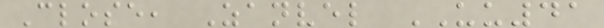Close, Zanvel UU41
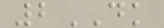2DK
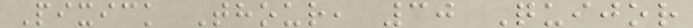Pixick Thour, 30 Quijor
